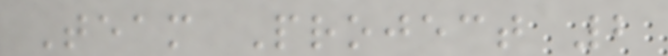Team Project 2
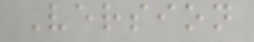Version
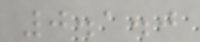0.1.0
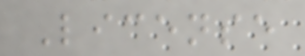License
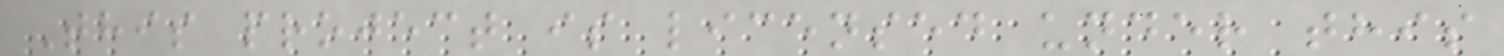This project is licensed under this
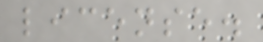license.
